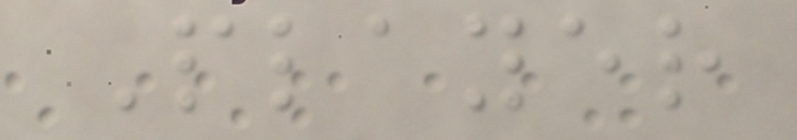Player
